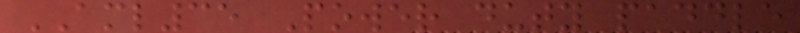AML35 Power duty paddle
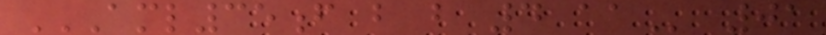AML35F B B 4 AA 01
